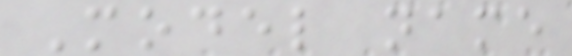Model name
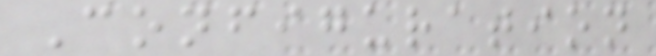Configuration
